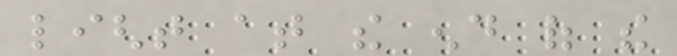light at the end of the
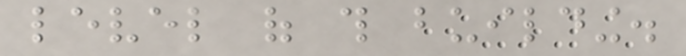level of this building.
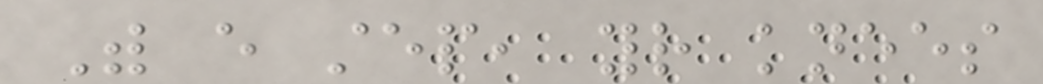With every step, your knees
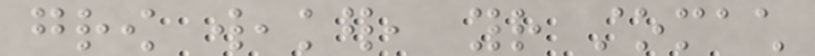grow weaker, your stomach
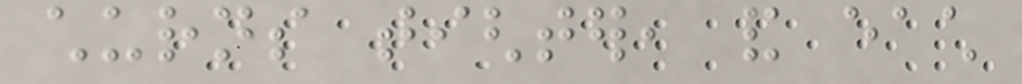churns tighter, and each
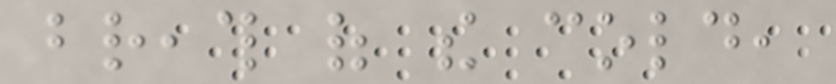breath of the cold,
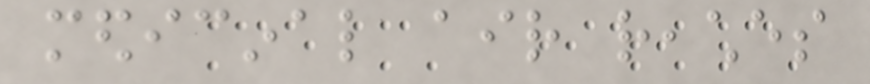medicinal air reaches
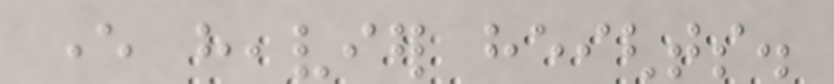ever heavier heights.
